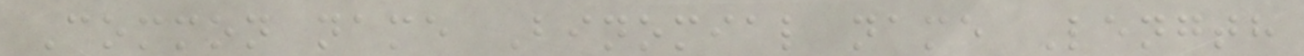Common name Binomial name Length
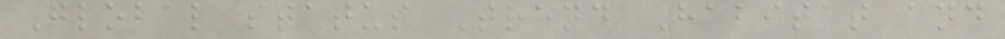Global status Trend Habitat and
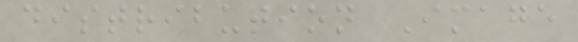distribution Image
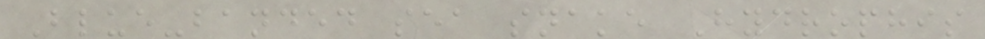Blue-banded sea snake Hydrophis
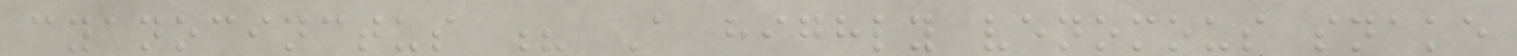cyanocinctus ? A highly venomous snake
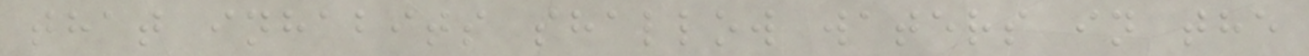that inhabits shallow waters in the
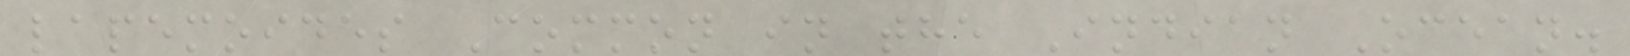lapemoides Common in the Indian Ocean.
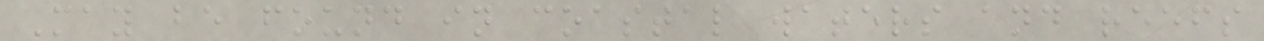May be found in coastal waters and reefs
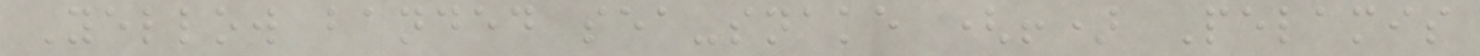Yellow banded sea-snake (!) Pelamis
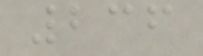236
